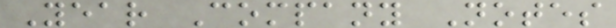Year Company Notes
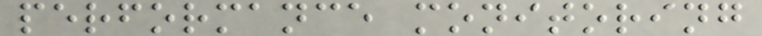performance monitoring
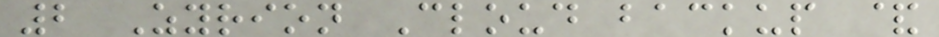2 Zyrion Cloud backup &
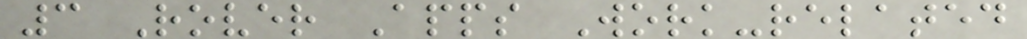3 Rover Apps Work-related
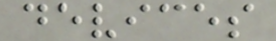devices
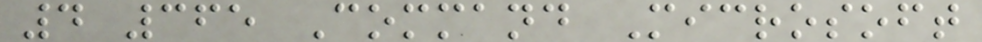4 365 Command Microsoft
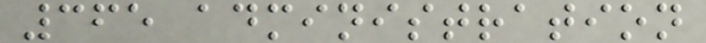365 administration
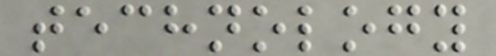technology
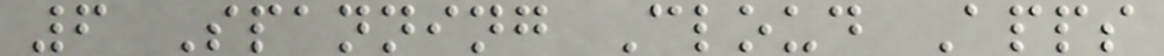6 Spanning Cloud Apps
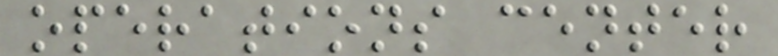operations center
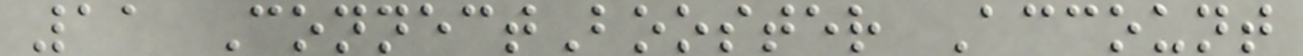11 ConnectBooster Account
